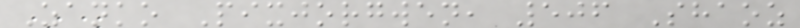Zanko Pixjorgwen, 506 Shaoz
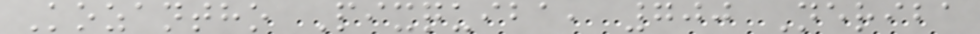Kozantho Pixquiba, 700 Neriba
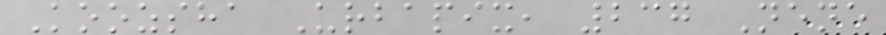Koozsha Urbapix, 237 Nene
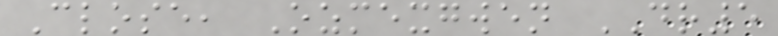Close, Ozmexgwen DR5
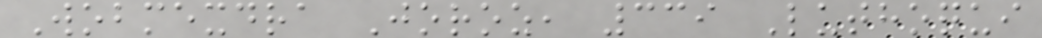Wobmexdra Joroz, 339 Luthoqui
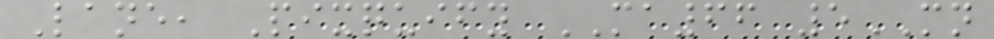Lane, Pixquify MA66 5MN
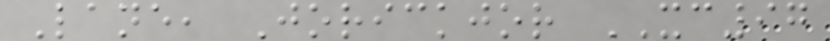Lane, Jorickjor XC97
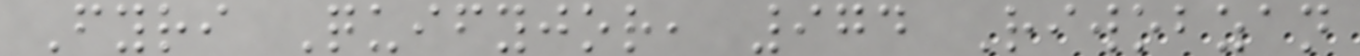Fyri Quifyjor, 974 Riwobzan
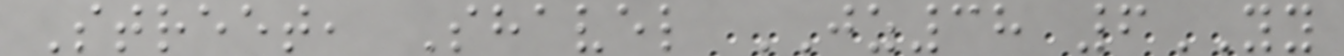Street, Shavel JZ38 6YY
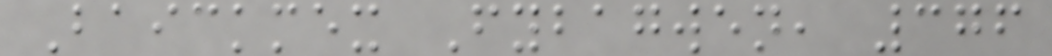Baickmex Fybagwen, 376
